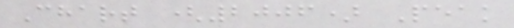Chart (2006) Peak
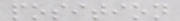position
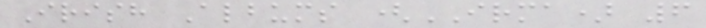Irish Albums (IRMA) 6
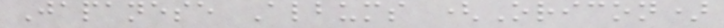Japanese Albums (Oricon)
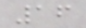16
